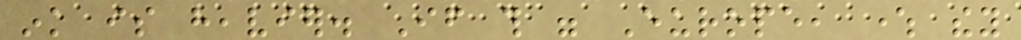ink is heavier. If this were Europe, where they
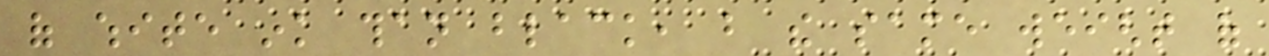of white ink than black, but the same weight of
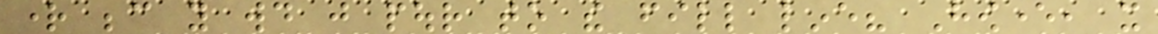right because you would just pour to the fill line? However, it
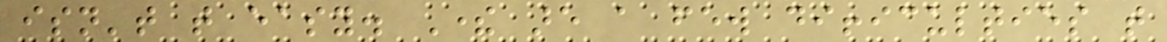isn't that easy. There are a few difficulties that
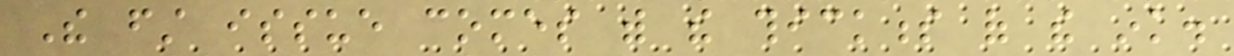The first issue comes with the thickness of the ink.
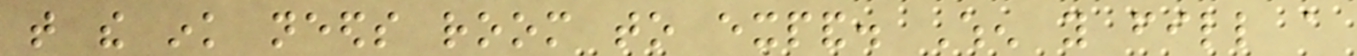that the ink needs room to expand. When you fill a
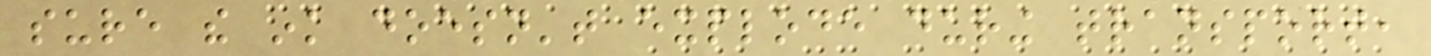sure the ink doesn't explode during transport,
